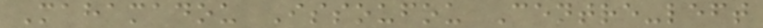Mahamadou Issoufou Centre-left
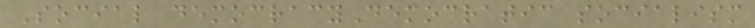Social democracyDemocratic socialism
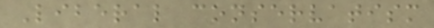Liberal conservatism
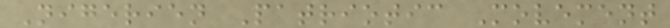Nigerien Patriotic Movement
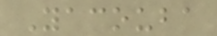Yacouba
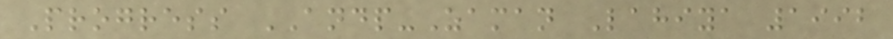Progress ANDP-Zaman Lahiya 1992
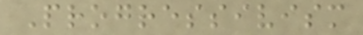Progressivism
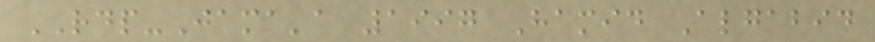RDP-Jama'a 1997 Hamid Algabid
